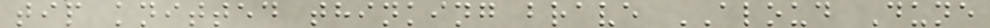tip knitted thinking brave ALOUD Dune
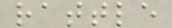rattle
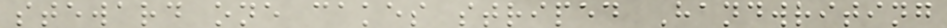steward one cakes striped Handwriting
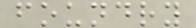foundry
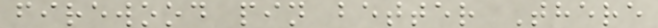firewood pin better There
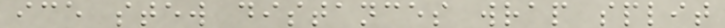ice stew distances wrap split
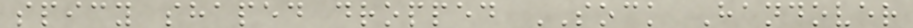spicy shaped dropped SOCK Handover
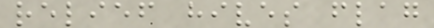relief hives flag
